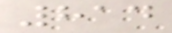814
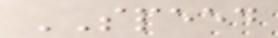SPEED
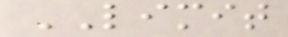LIMIT
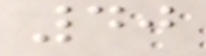40
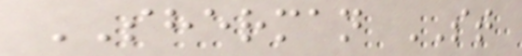SHERMAN ST
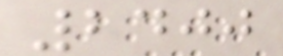2400
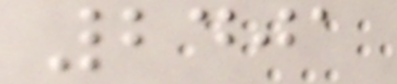2401
